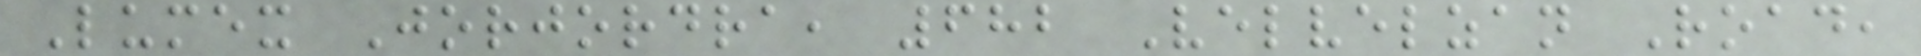Lumex Jorjordra, 682 Velvelzan Road,
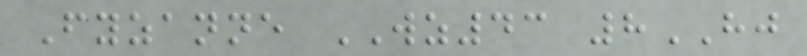Fyzanne WZ43 8HJ
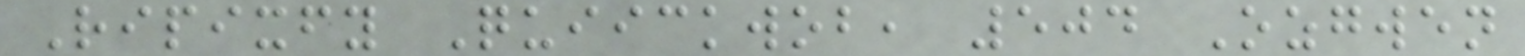Ripixfy Quiickwob, 504 Ozgwen
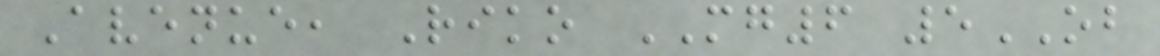Avenue, Riko MG6 5OB
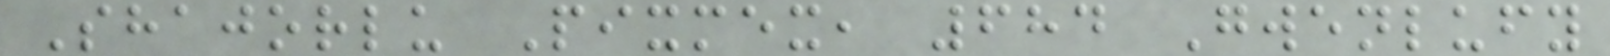Shajorlu Pixmex, 684 Gwenlufy
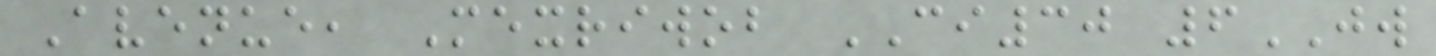Avenue, Mexriwob CI30 6JW
